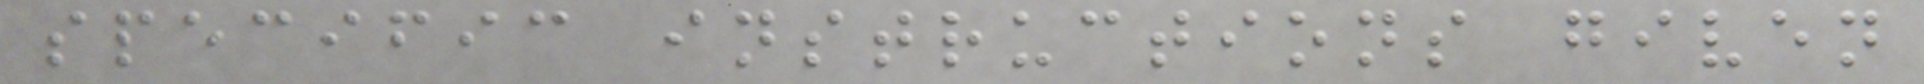specific instructions given
